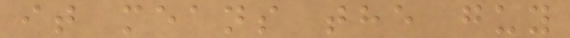it means the guy
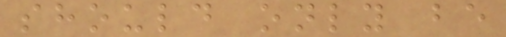should only be
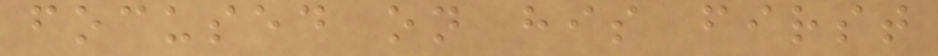focused on his first
